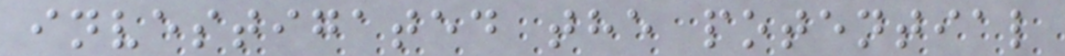investigated the potential
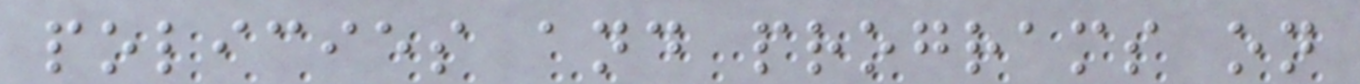policies and programs on
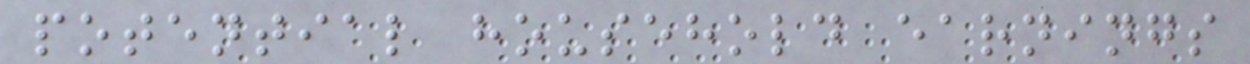potential household earnings
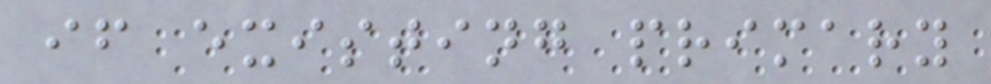if existing primary
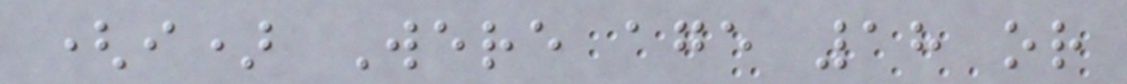(i) Were age 18 or
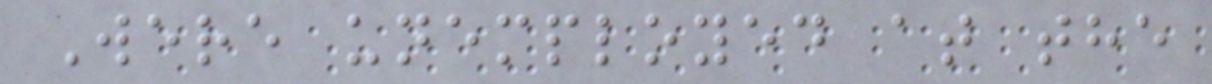Were unemployed at the
